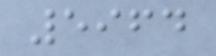5964
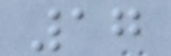17
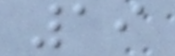19
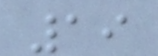19
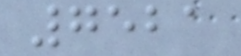7521
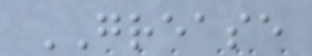GREASE
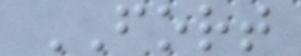FORT
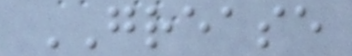GREASE
